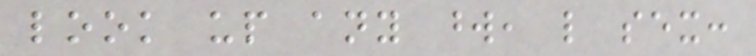look up any word, like sex:
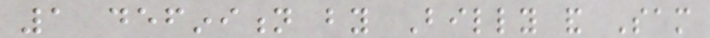1 definition by Billy and Sam
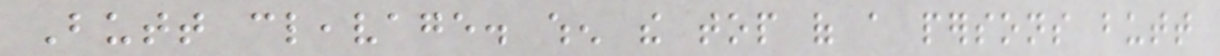Butt cleavage. when the top of a persons butt
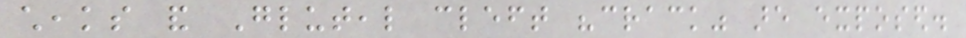cheaks and Gluteal cleft "crack" are exposed.
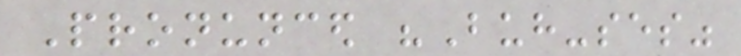Pronunced "Buh-ses"
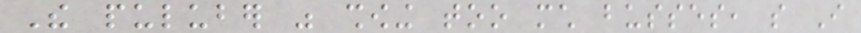The puluber was showing too much busses, so I
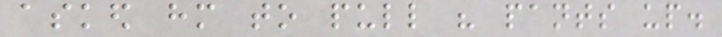asked him to pull his pants up.
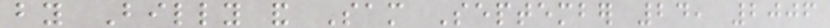by Billy and Sam September 24, 2006
